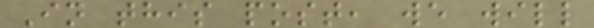In this post, we will
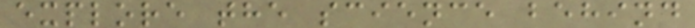explore the science behind
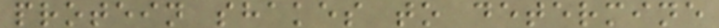protein shakes to determine
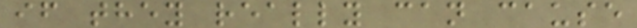if they really can cause
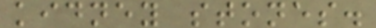kidney stones.
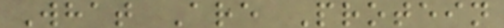What Are Protein
